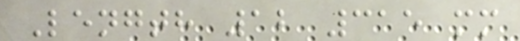Length 12 315 mm
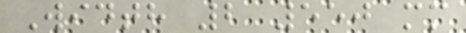Width 2 550 mm
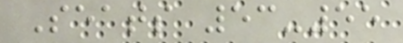Seats 53-55
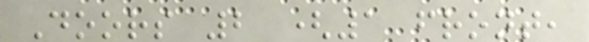Doors 2 (1 front,
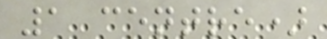1 centre)
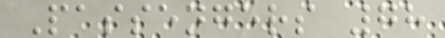Passengers 78
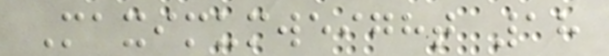Maximumweight 18
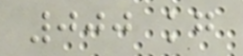000 kg
